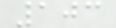103
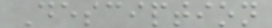Desciption
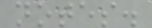notes.
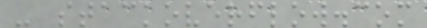- stackoverflow.com
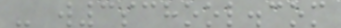- w3school.com
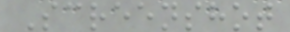Screenshot
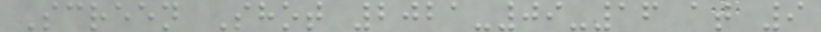Screen Shot 2021-09-16 at 9
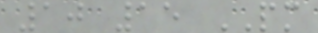10 15 PM
